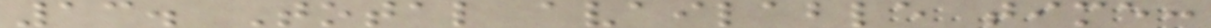13. Total available time:
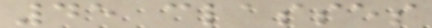45 classes
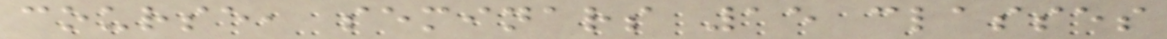course, seminars 15 classes
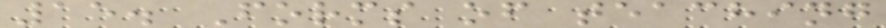15. Forms of teaching
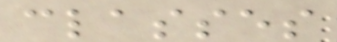classes
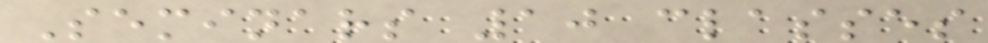Seminars 10 classes
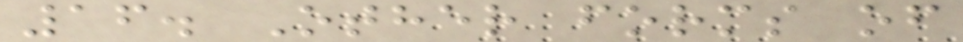16. Other forms of
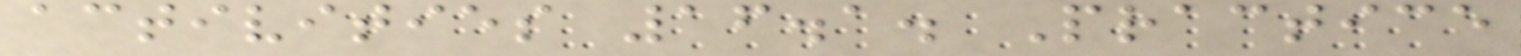activities 16.1. Practice
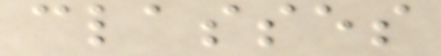classes
